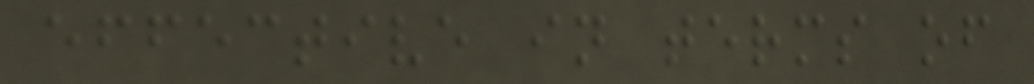effective in terms of
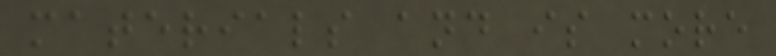materials and is more
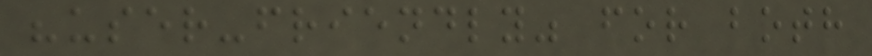"user-friendly" for both
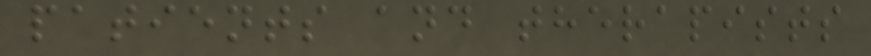patients and therapists
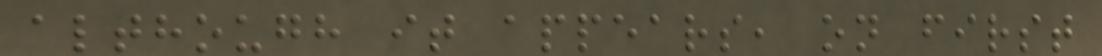although it appears, on first
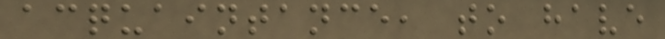acquaintance, to have
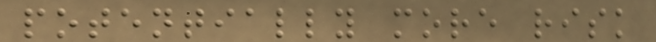potentially more risk
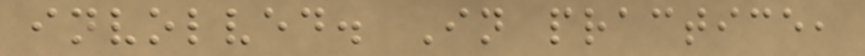involved. In practice,
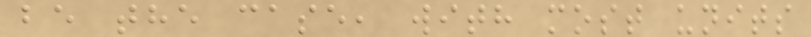be the case, with most units
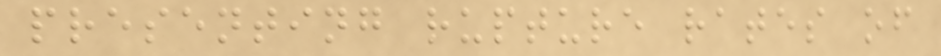presenting rupture rates of
